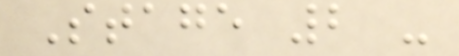Stage 2 -
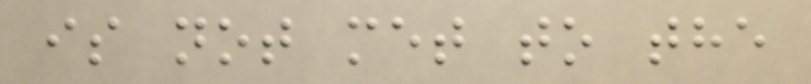is not met to the
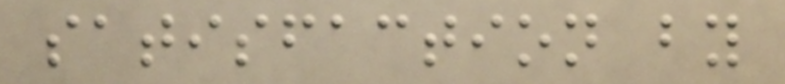satisfaction by
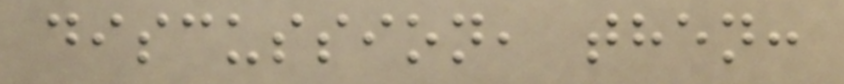discussion, then:
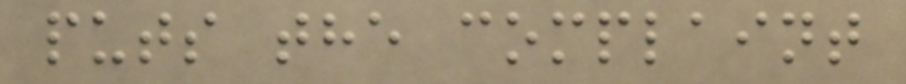puts the complaint
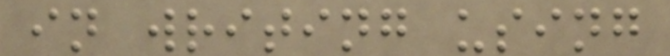in writing using
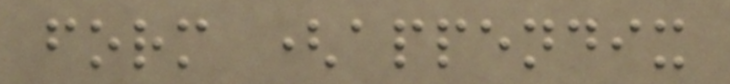form (appendix
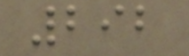292
